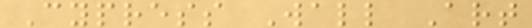Cypress Wall Art
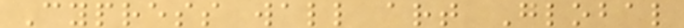Cypress wall art Global
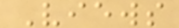Views
